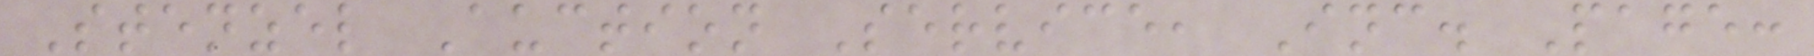Stenzel Auction Service, Inc. Page:
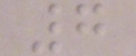7
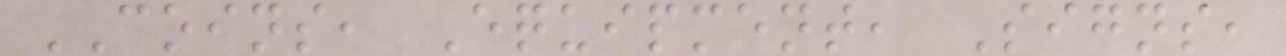COINS, Equipment, Signs,
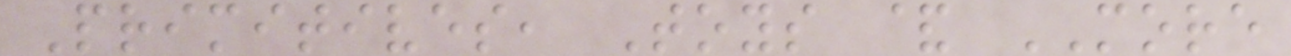Primitives, Toys & MORE
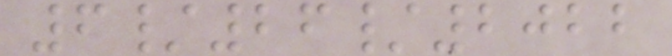6/26/2022
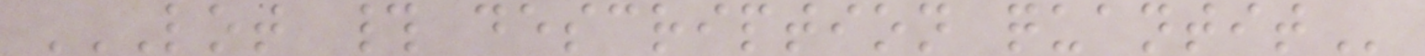LOT # DESCRIPTION QUANTIT
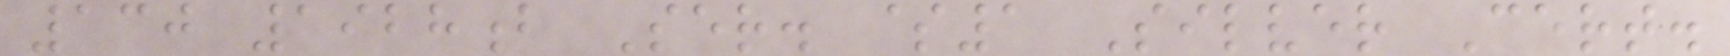130 1928b Ser. $1 Silver Cert.
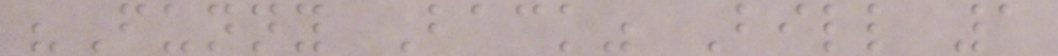"Funny Back" Bill 1
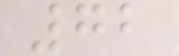72
